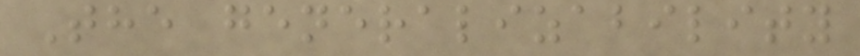The generalizability
